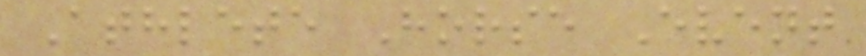Athlete Horse Event
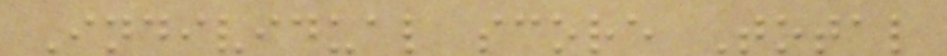Individual score Total
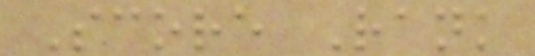Score Rank
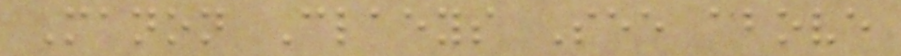Manon Claeys See above
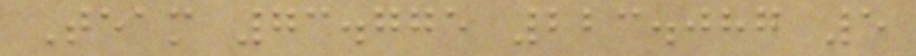Team 73.775 223.087 5
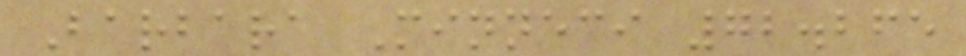Barbara Minneci 72.265
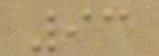93
